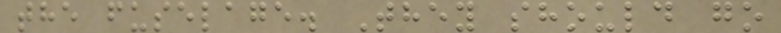the fuselage. They should go
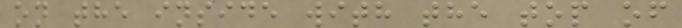on the inside with the top of
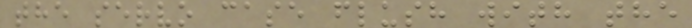the servo case flush with the
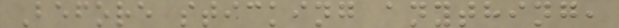Before sticking anything,
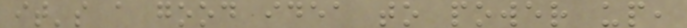it's a good idea to power up,
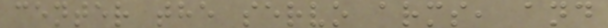center the servo arms, and
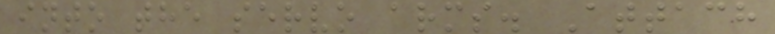into the servo arms. Attach
